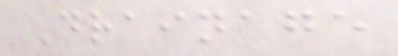Drainage
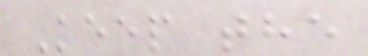Keep the
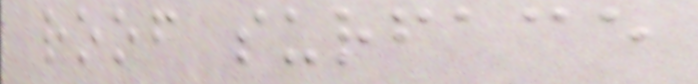roof surface
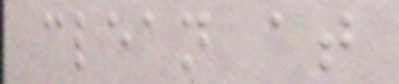clean at
